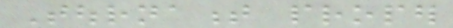Tournament proper
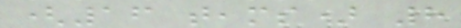(16 teams) 8
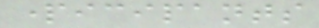participants
